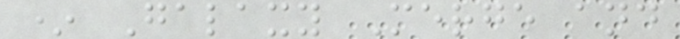* Galaxy Merge and
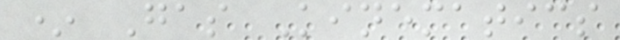* Gas Kinematics
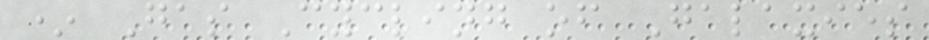* Gas Cycling of Galaxies
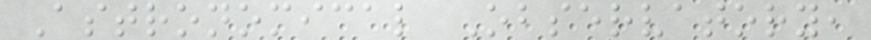Astronomical Observatory,
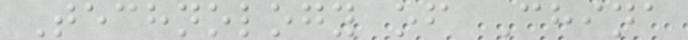Technology of China
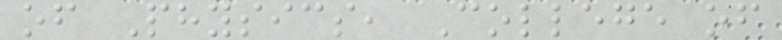of Physics, College of
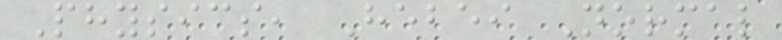Physics, Hebei Normal
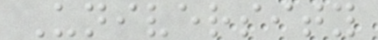University
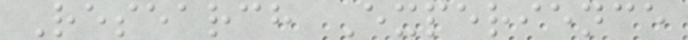Research Experience
